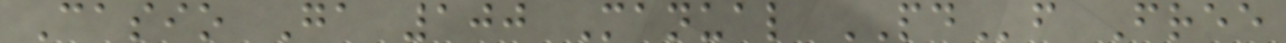Casio Ga 100 Manual PDf Free
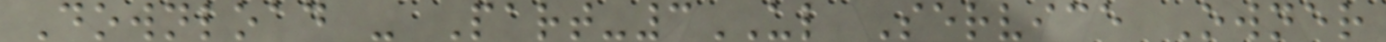Download - Part-3UL Service Owner
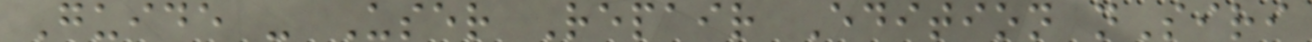Guide - User Repair Edition nSiri
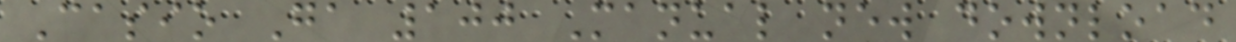Casio Ga 100 Manual new download
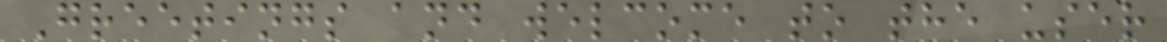Greetings and welcome to the user
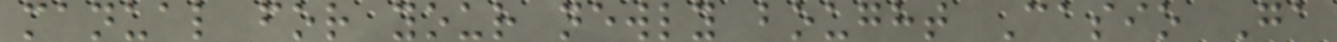manual for your newly bought Casio Ga
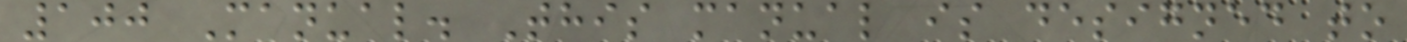100 Manual. This manual is designed to
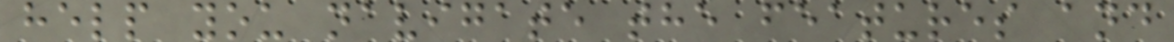help you navigate the features and
